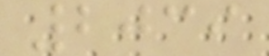2039
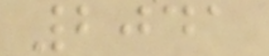2041
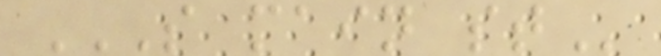S MAIN ST
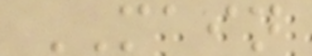MAIN
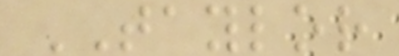TAYLOR
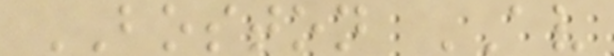BOSTON AV
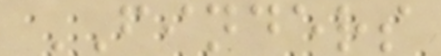FINDERS
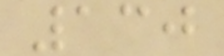130
